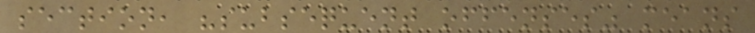section, "subsequent offenses" means
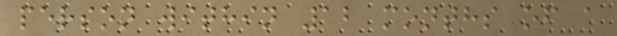person within 12 months of a
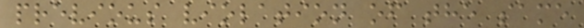previous violation of the same
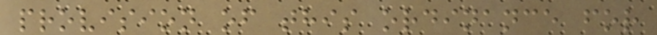provision of this ordinance for
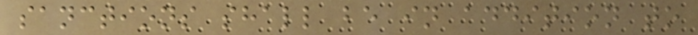sanctions shall be in addition to
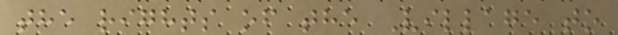the rights of the Village to
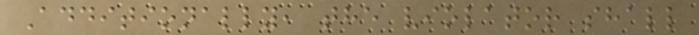Additionally, the violator shall
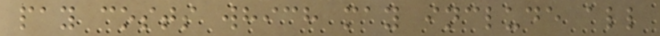pay costs which may include all
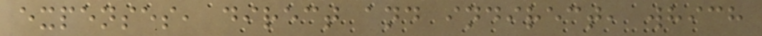expenses, direct and indirect, which
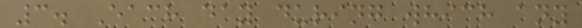3. Each day during which any
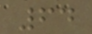64
